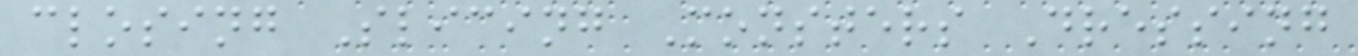closing Slicing Monsters Dressing
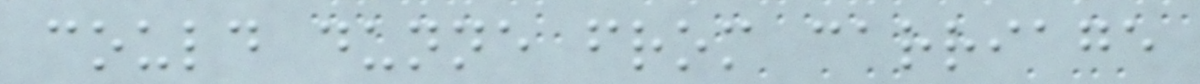could dunne from carriage
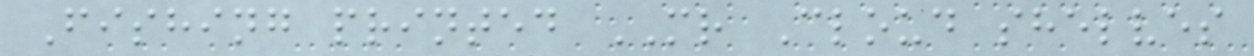Fishing printed MR Cloud shelves
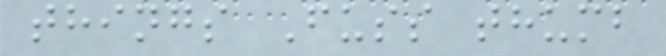things Fuss thumb
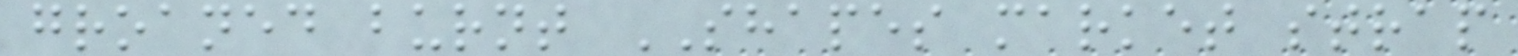groaned burnt SHAPES market strap
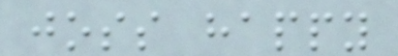joss happy
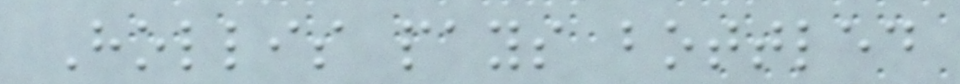Hollis pays bottled
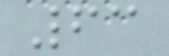63
